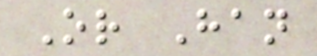Or Han
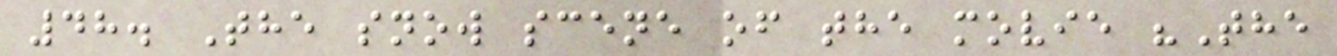48. The snow scene of the movie "The
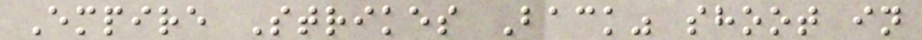Empire Strikes Back" shoot in
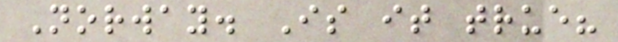Norway. Is it true?
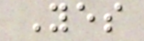Yes
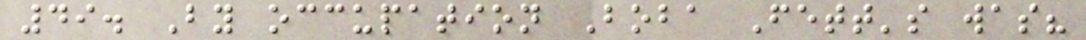49. By occupation Boba Fett's was?
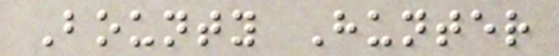Bounty Hunter
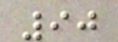90
